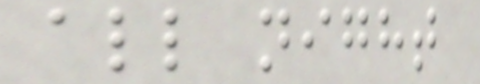all night
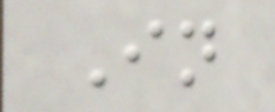In
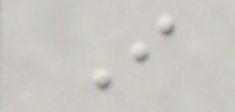I
